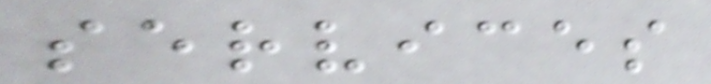services
